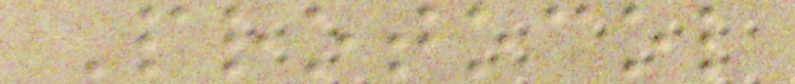Protocol
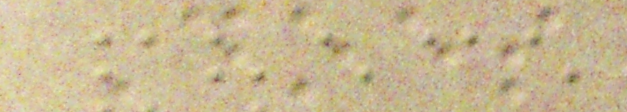Does
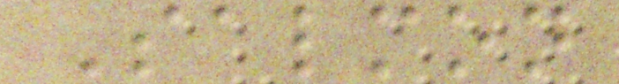Salmon
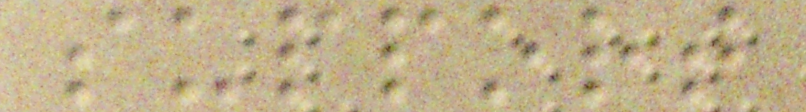support
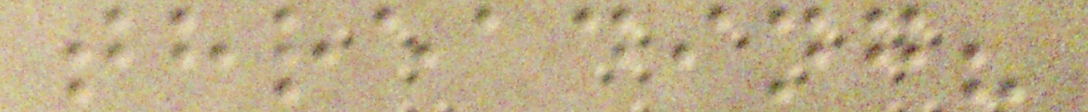threading?
